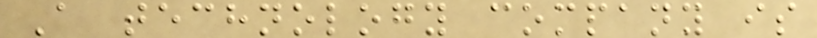A technology company is
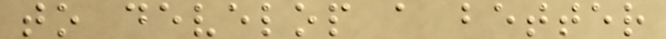to develop a better
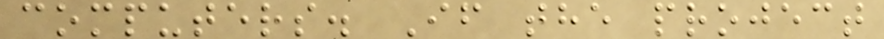computers. If the project
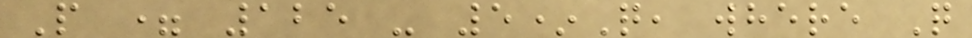P = 125 - 5*Q, where Q
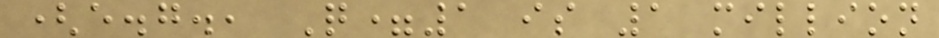(e.g., Q=1 is 1 million
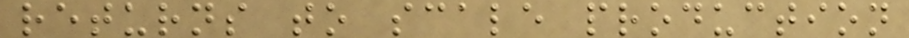returns to scale production
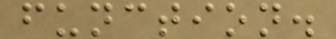function.
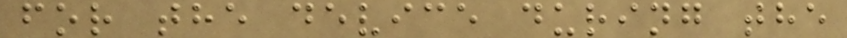for the device during the
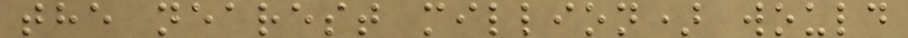the nearest million) would
